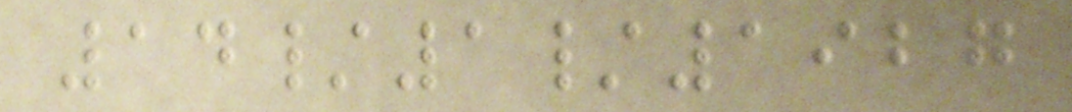14/1/1927
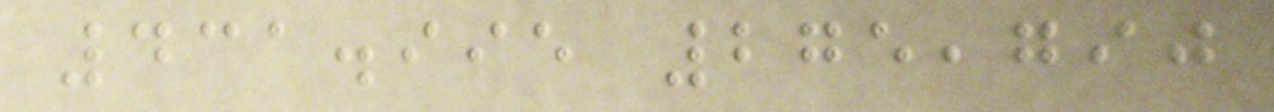431.995 275,790
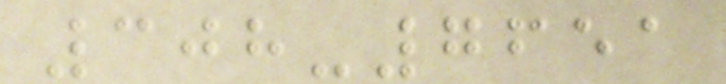308-7651
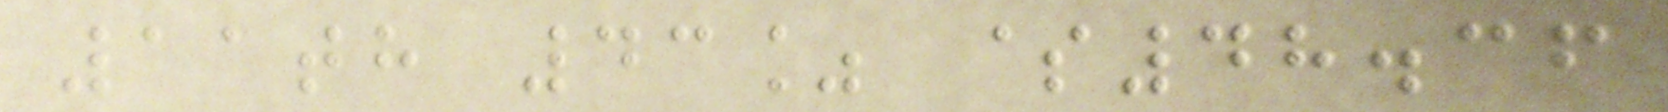11th 43% $48.36
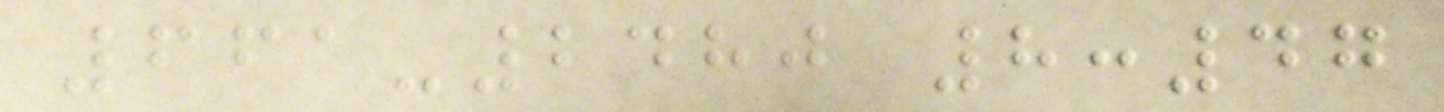661-2480 8:47
